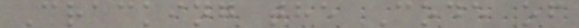Cracking the Code of
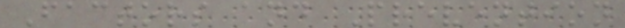Factors and Prevention
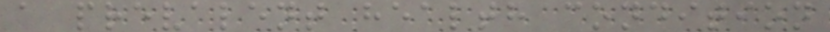a prevalent health condition
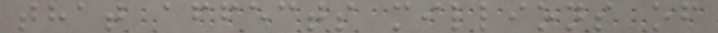that affects millions of
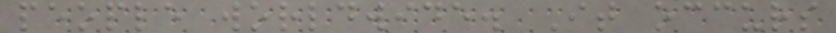people worldwide. It occurs
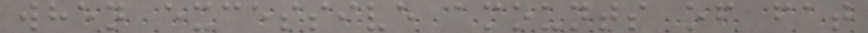when excessive amounts of fat
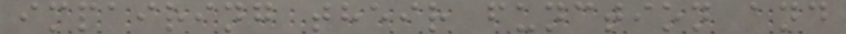impairing their function and
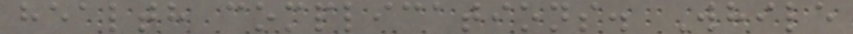health complications. While
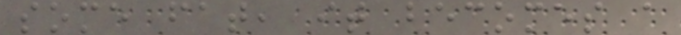some fat, it becomes a
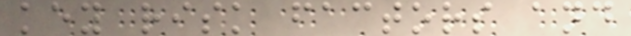key risk factors and
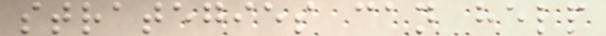strategies can help
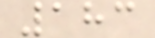183
